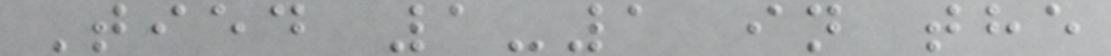Tied 1-1 in the
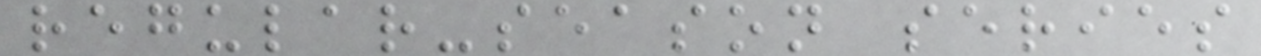regular-season series
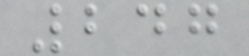247
